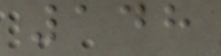148
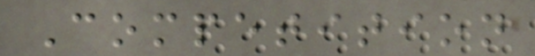Competition
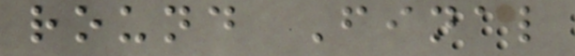round Final
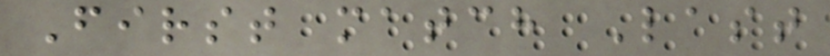First match Last
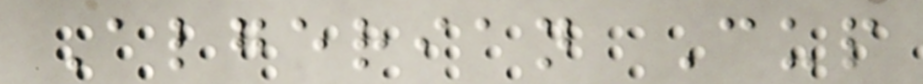Algerian Cup
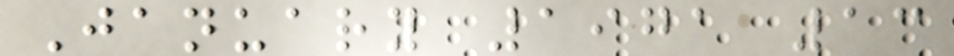January 1971 13
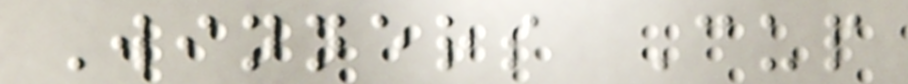Winners Cup
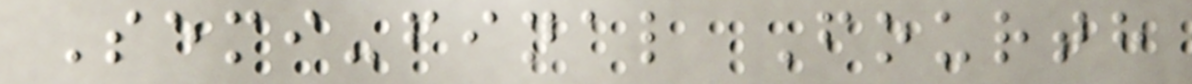Semi-final Fourth
